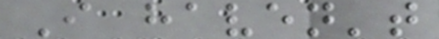I haven't
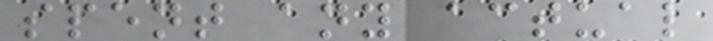spent any actual
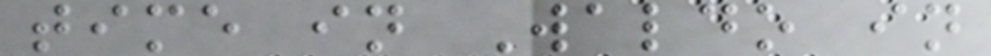time in Waldo in
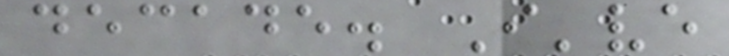decade. I've
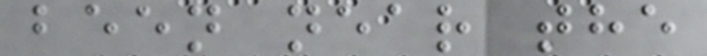been near the
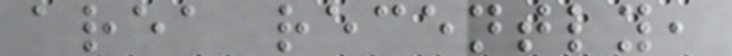area recently,
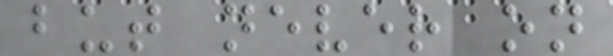but never on
